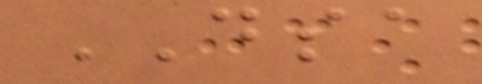DSA
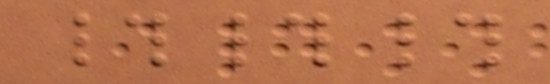###
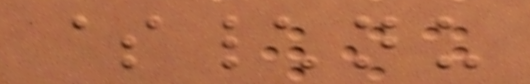$\nu
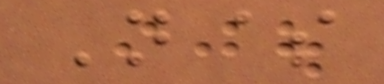N$
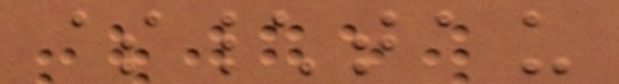$\tau
